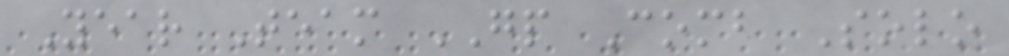Year Team GP Comb Solo
